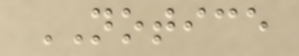NOTICE
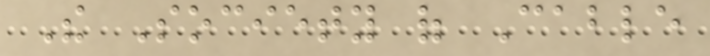The Society of Cable
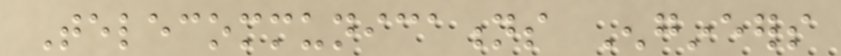Telecommunications Engineers
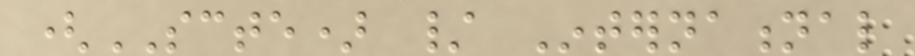(SCTE) / International
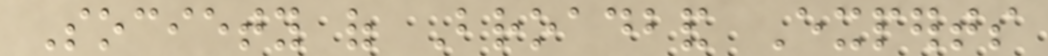Society of Broadband Experts
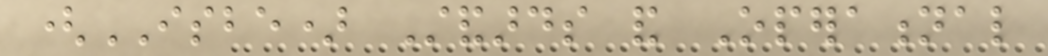(ISBE) Standards and Operational
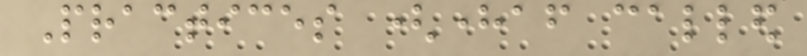Practices (hereafter called
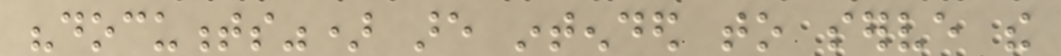"documents") are intended to serve the
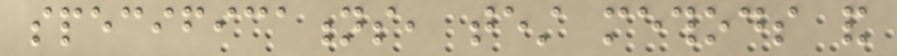specifications, test methods and
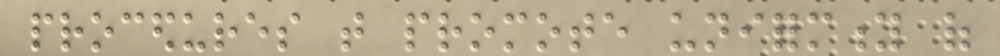procedures that promote uniformity of
